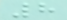8
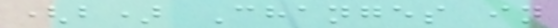(b) Changes in
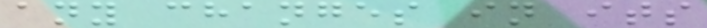any changes in its
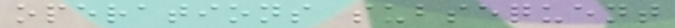operations subsequent
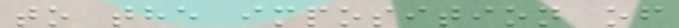to the imposition of
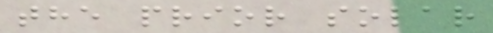the prior solar
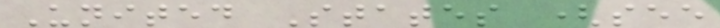United States (see
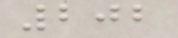202
